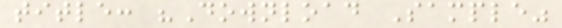title: "Download Sample"
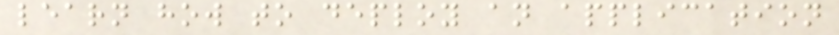learn how to deploy an application
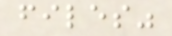files"
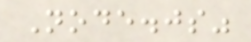Node.js"
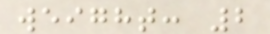weight: 2
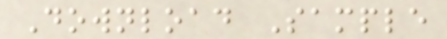Download Sample
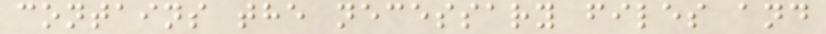contains the necessary files and
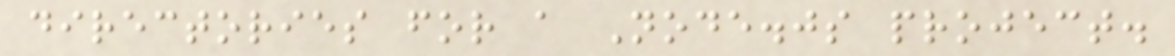directories for a Node.js project.
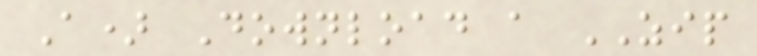A) Download a ZIP
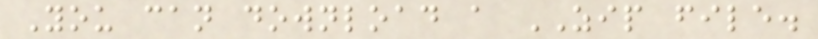You can download a ZIP file.
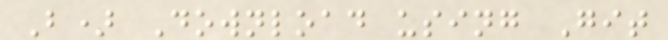B) Download using Git
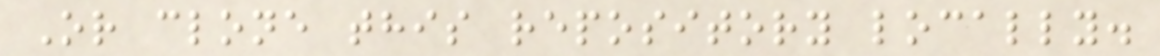Or clone this repository locally.
